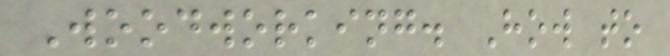Woodworking. How to
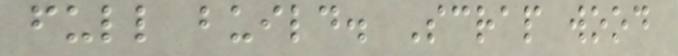full build. Scrap wood
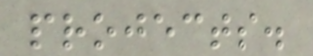projects.
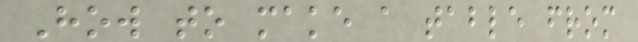How to make a table from
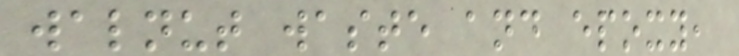walnut waste and epoxy,
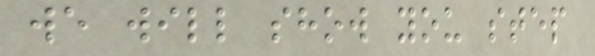we will show you step
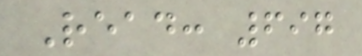Read: 697
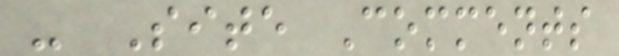- Site Comments
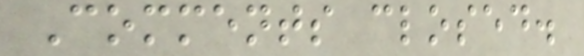Comments closed.
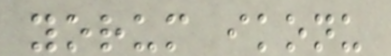yorum ikonu
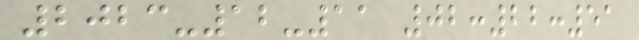2023-12-11 02:22:51
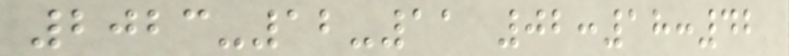2023-12-11 02:18:42
